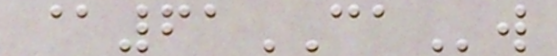@61CAw
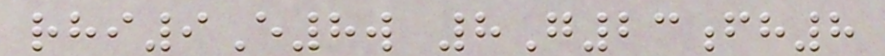rhi9E8w 8G23fh8
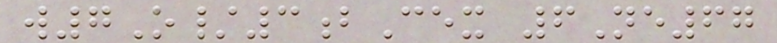w7O/3bCex 6Ne67
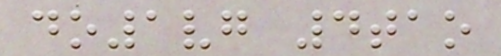do1vg 4tao
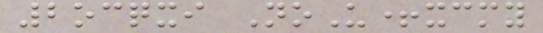2ocqxi NoU+xcmy
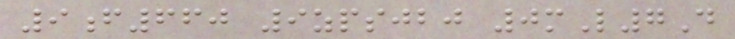9f660 9zpsjbj 0mL7D
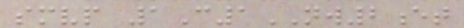smvp 1C1NW2et
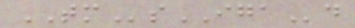TMsIGAd
